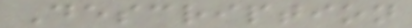Description
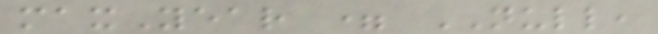maxYear = NULL,
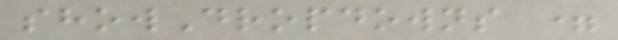showDropdowns =
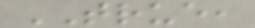TRUE,
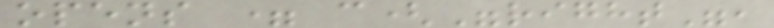opens = c("right",
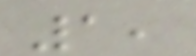1,
